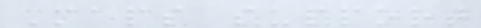Maps support
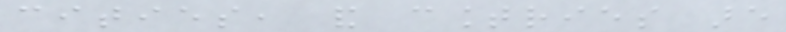cities, and countries are
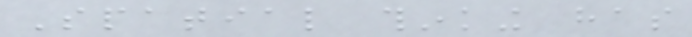Spatial thinking has
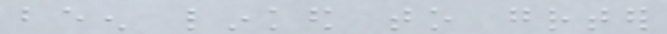been linked to greater
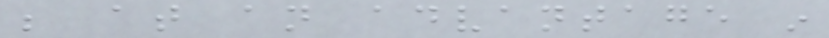be at an advantage in
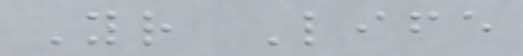Your Life
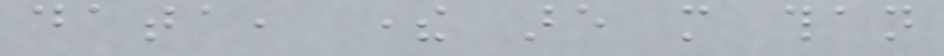data, there are more than
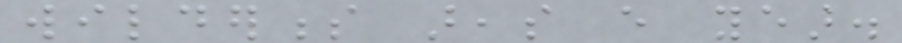wilderness areas every year.
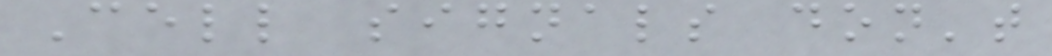Cell signals don't
